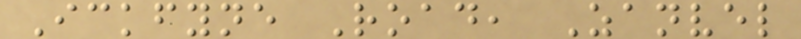Ickfyne Road, Zanvel
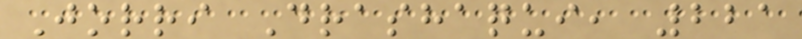Jorri Drashaqui, 221
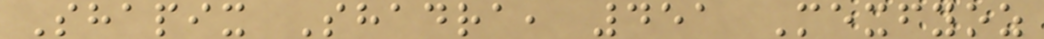Shapix Shadra, 451 Mexfyoz
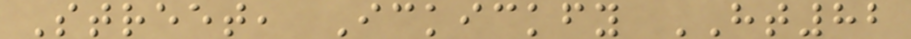Street, Ickickfy HT82
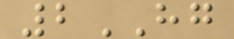2HG
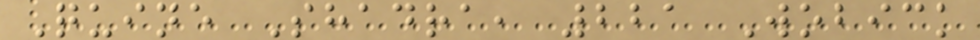Quine Shadra, 221 Wobick
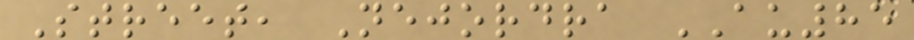Street, Nejordra AU85
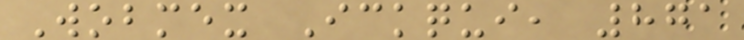Wobmex Ickqui, 871
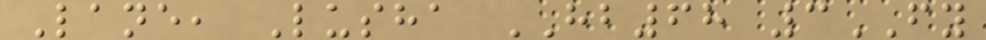Lane, Lusha HB68 3FY
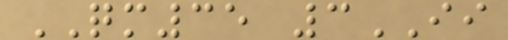QM35 3II
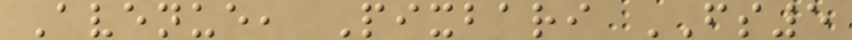Avenue, Pixbari FS5
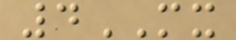4MX
